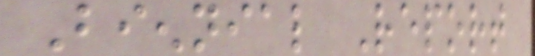Biennial Report
